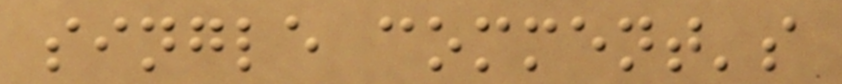single comment's
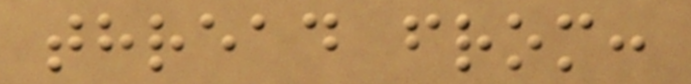thread from:
